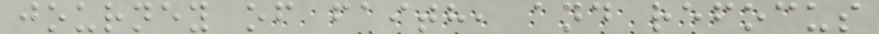journey of faith, and refocus
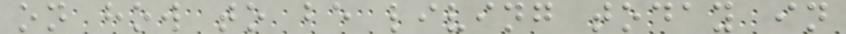on how to be living today in
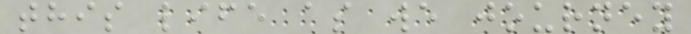this life as we journey
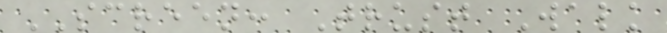SCREEN: Trust Walk
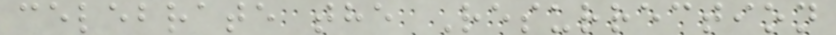celebrate the Resurrection
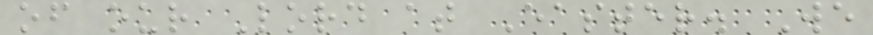of our Lord at Easter. We
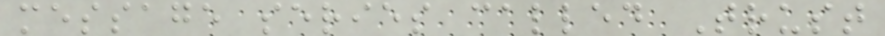message series called Trust
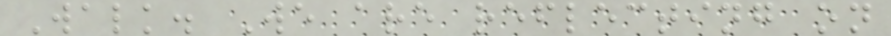Walk. We are reflecting on
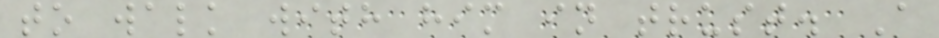to walk with him in trust. A
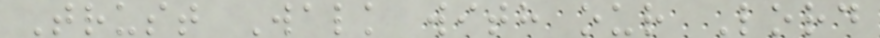Trust Walk with our Lord
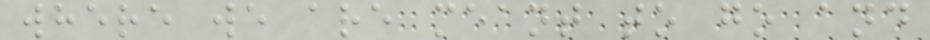where we are meant to go and
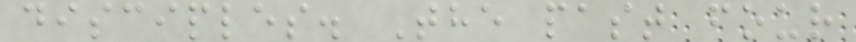disciples. The past four
